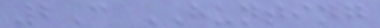2C HUNTING
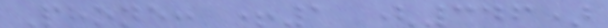Phone: +1 (346)
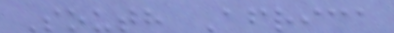South Africa
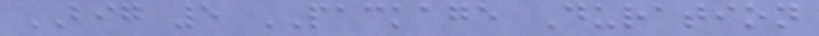BIG 5 PACKAGE Duration
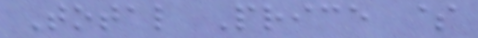Total Price $
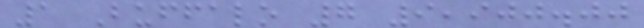1 Buffalo 7 9,900.00
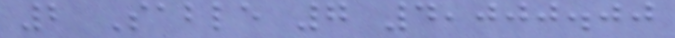2 Sable 7 4,000.00
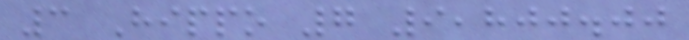3 Hippo 7 9,800.00
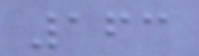163
